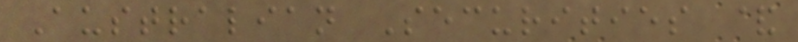Australian Securities &
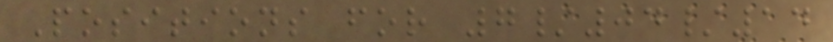Positions for 7/04/14
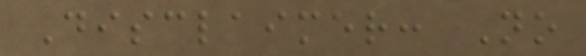Disclaimer: No
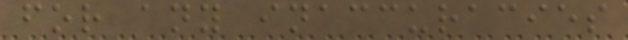for any inaccuracies
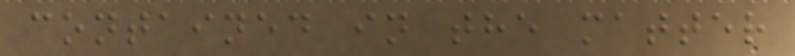contained in the matter
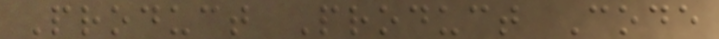Product Product Code
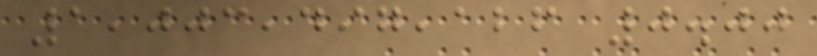1,003,497,126 0.00
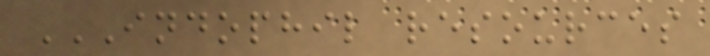INDOPHIL RESOURCES
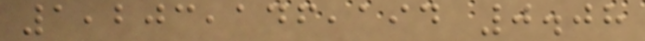1,203,146,194 0.08
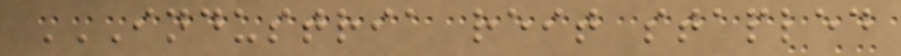INDUSTRIA REIT STAPLED
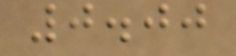0.00
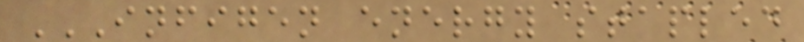INFIGEN ENERGY STAPLED
